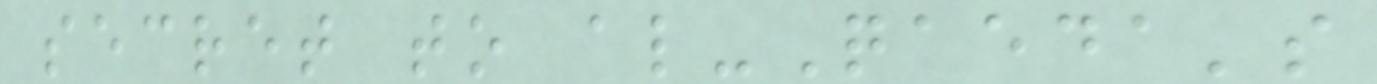secret to al-Qaeda's
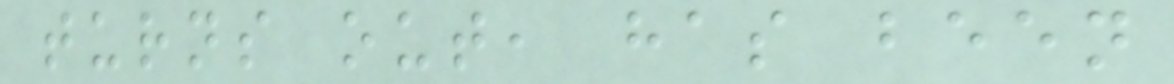turns out, has been
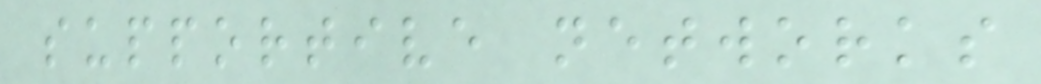supportive networks
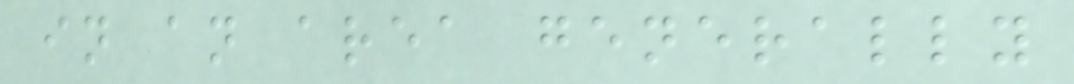in an area generally
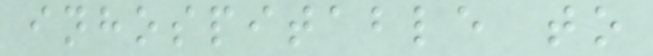inhospitable to
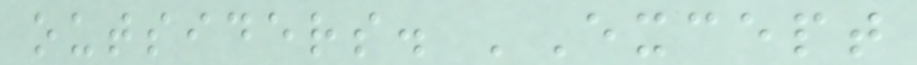outsiders. 'Except
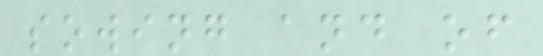sowing and of
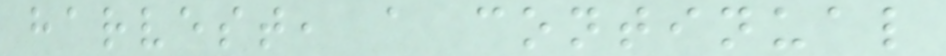harvest, a continual
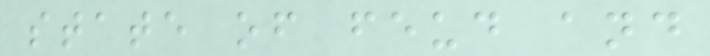state of feud and
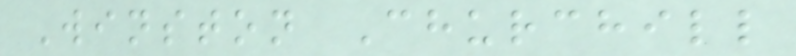Winston Churchill
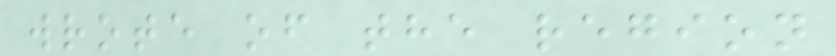wrote of the region
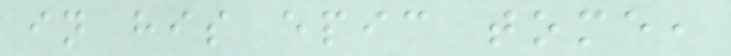in his epic tome,
